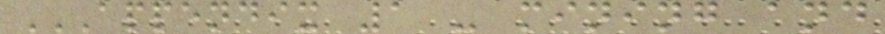APPENDIX 1 - MINING AND
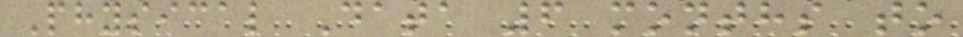Physical Data 6 months to
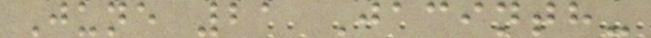June 21 Jacinth-
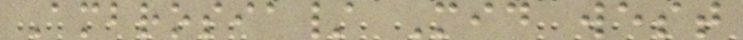Ambrosia/ Mid west
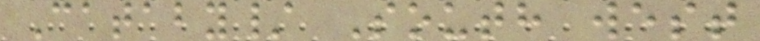Cataby/ South west
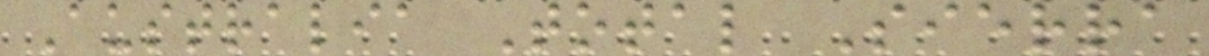Australia Total Sierra
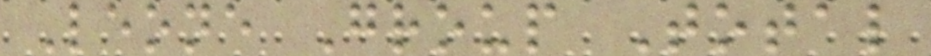Leone Group Total
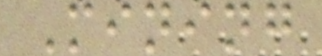Mining
